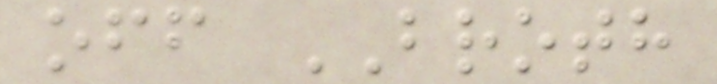off BROTH
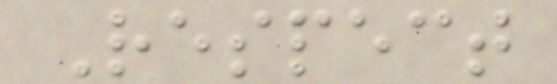Respect
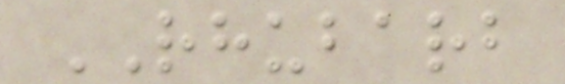RHUBARB
